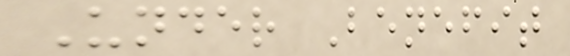Under Benefit
